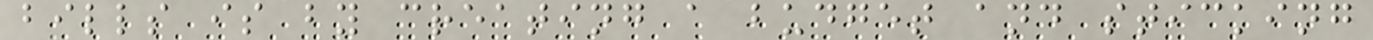bills is by creating a budget and sticking
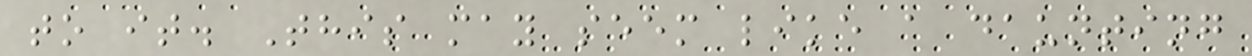to it. This may seem like a daunting
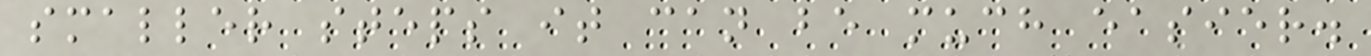smaller steps it can be much easier.
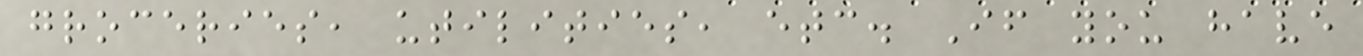groceries, utilities, etc. If you have
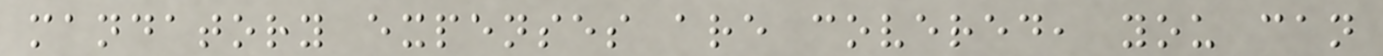mandatory expenses are covered, you can
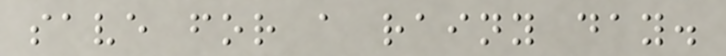save for a rainy day.
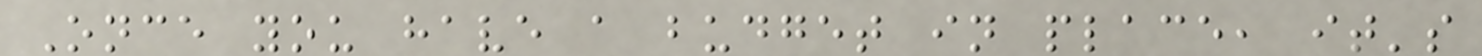Once you have a budget in place, it's
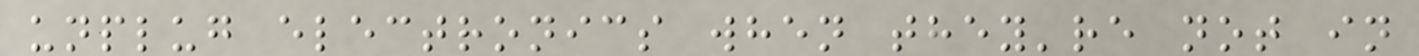unplug electronics when they're not in
